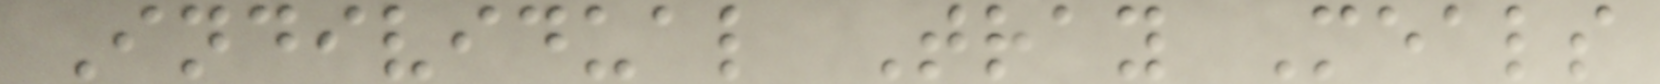Individual Tray Meals
